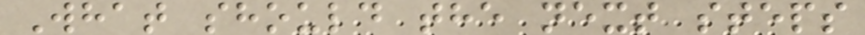What should the next steps
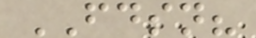FDSN?
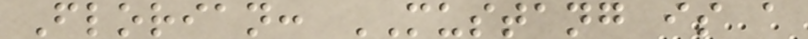Florian: MUSTANG is a
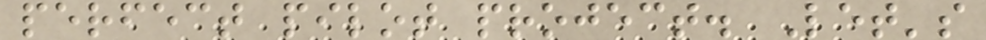perfect pilot project. Let's
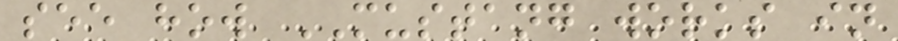see how MUSTANG works in
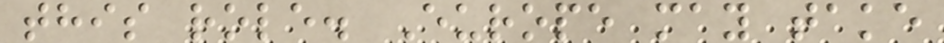this role. Europe may take
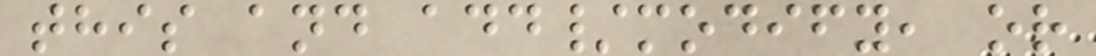this and add/modify, or
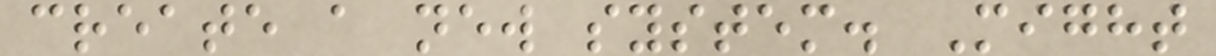create a new system. Might
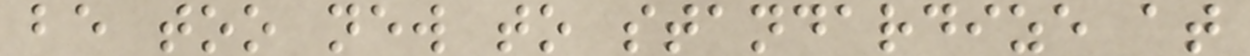be too new to standardize at
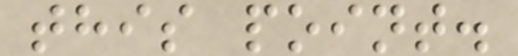this point.
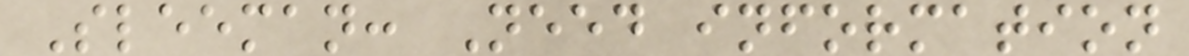Sleeman: Need information
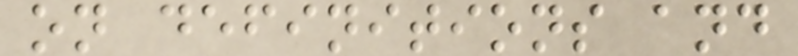on definitions and
